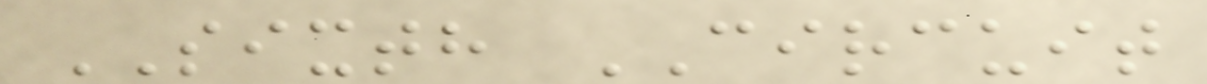SIXTH CIRCUIT
